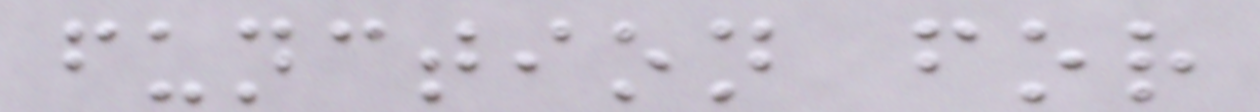function for
